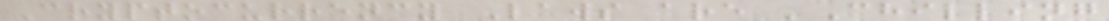Cryptocurrency Laws are 'Chilling
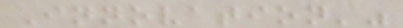Innovation'"
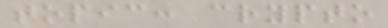topic: crypto
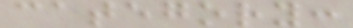category:
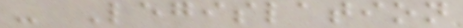- Legislation
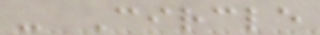- Circle
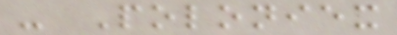- Poloniex
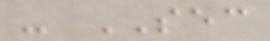- SEC
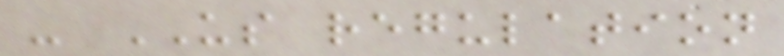- US regulation
